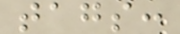tags:
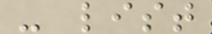- list
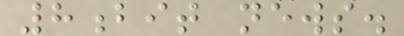8bit news.
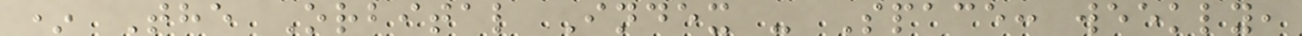* The Orbital Index - Space: weekly,
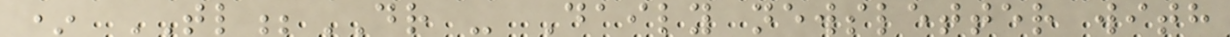* TL;DR - Daily newsletter with
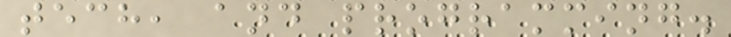tech, and programming.
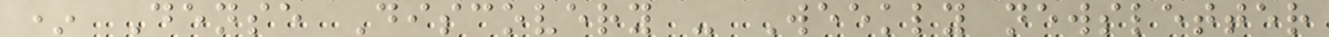* Dense Discovery - Weekly newsletter
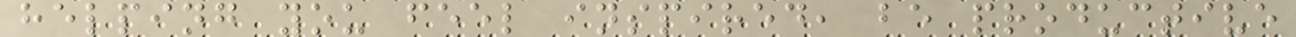helping you feel inspired, be productive
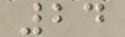24
